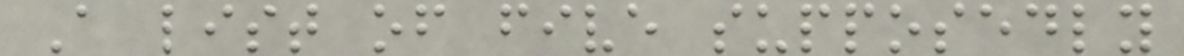A list of five supposedly
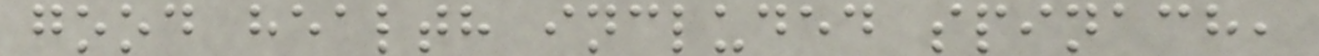good health included spinach,
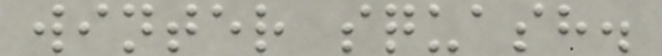winter squash.
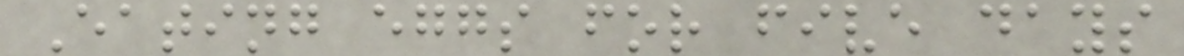Eating eggs for five days
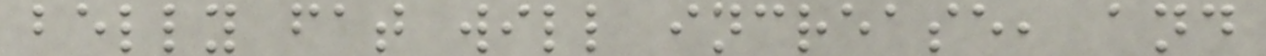belly fat will increase, and
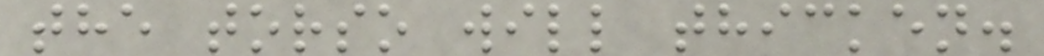the torso will thicken.
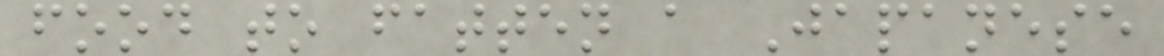food to fatten a Japanese
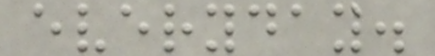everyday.
